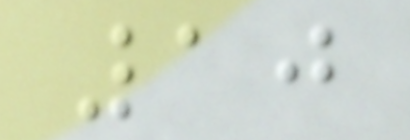10
